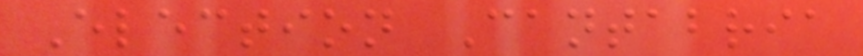Election Cantabria
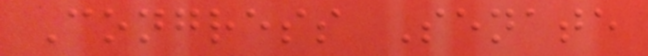Congress Senate
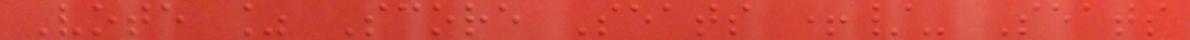Vote % Score Seats +/- Seats
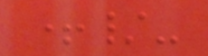+/-
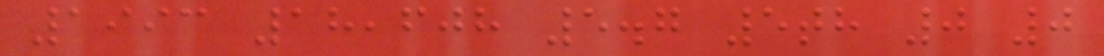1993 18,608 5.7 5th 0 0
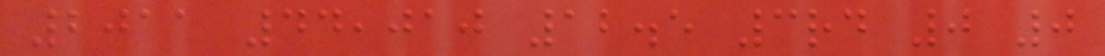2011 44,010 12.5 3rd 0 0
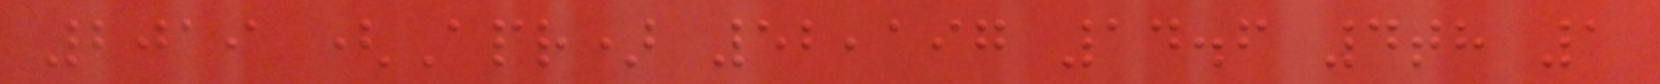2019 (Apr) 52,197 14.6 4th 1
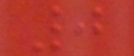0
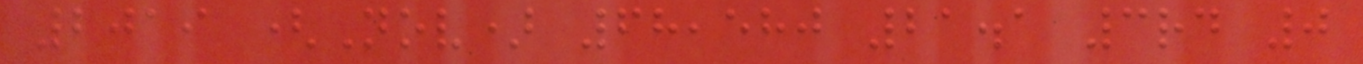2019 (Nov) 68,580 21.1 3rd 0
